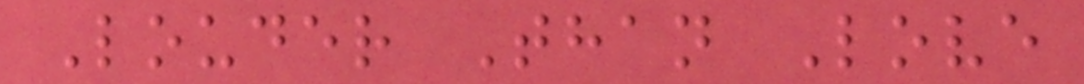Louder Than Love
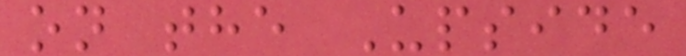on the Upside
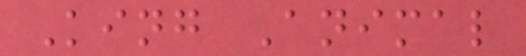King Animal
